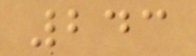243
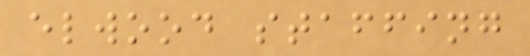elwood staffing
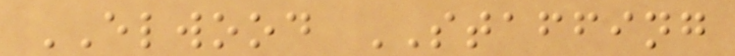ELWOOD STAFFING
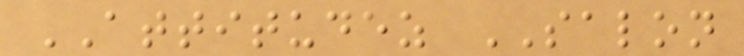ATTITUDEZ SALON
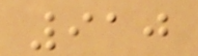910
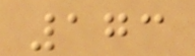173
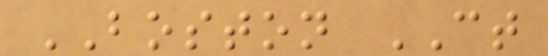BOSTON CT
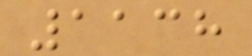1138
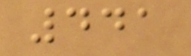441
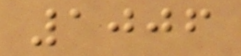1006
